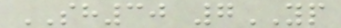SH30 7YP
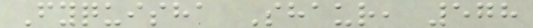Fyquisha Shaur, 578
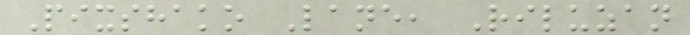Pixshako Lane, Riluzan
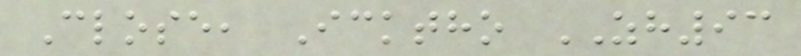Close, Icktho ZH93
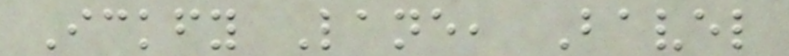Ickfy Lane, Bavel
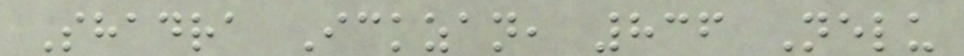Shadra Ickzan, 836 Nelu
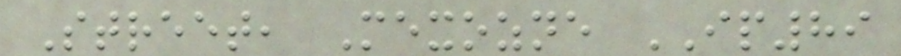Street, Mexozne IP89
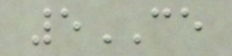5CE
